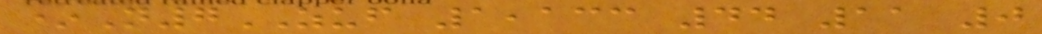*N7ZUF 1,133 44 11 0
